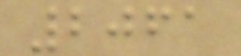2061
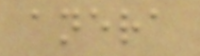anera
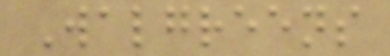Walgreens
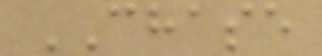CHASE
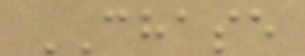CHASE
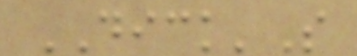DICK'S
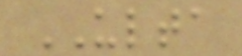ULTA
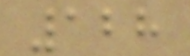128
